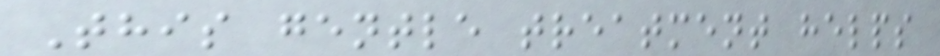This gentle treatment helps
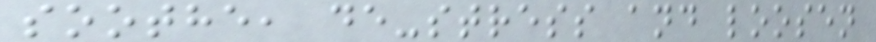soothe, de-stress and loosen
